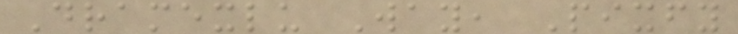Dramexlu Way, Pixfy
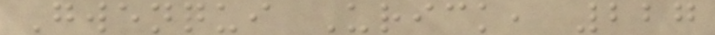Gwenqui Urick, 227
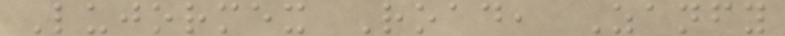Lujormex Road, Zanfy
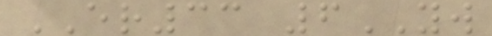ER33 6YW
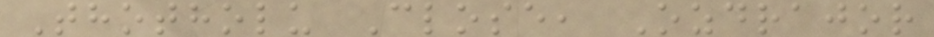Thotholu Close, Ozdrajor
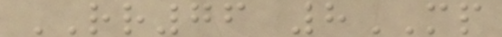RR76 8MP
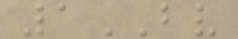1BV
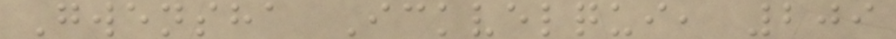Gwensha Ickvelqui, 209
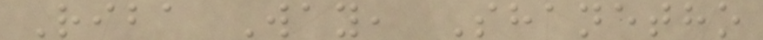Riba Way, Shanetho
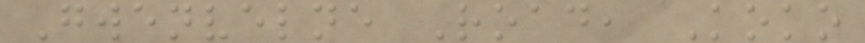Gwenvelne Road, Koko
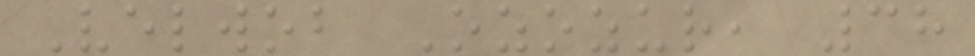Velwob Ozozur, 38
